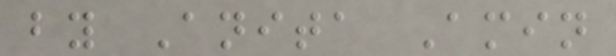by Anita Amin
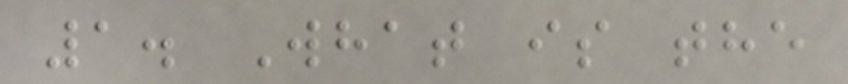1. What is the
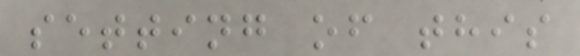setting of this
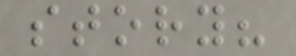story?
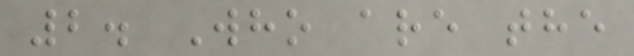2. Who are the
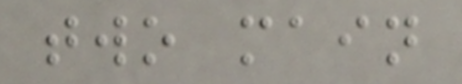two main
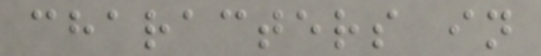characters in
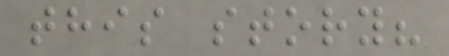this story?
